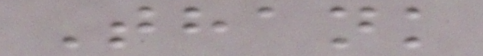Thank
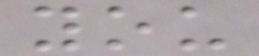you
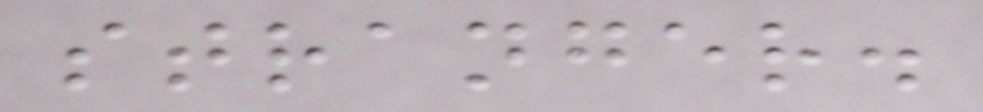stranger.
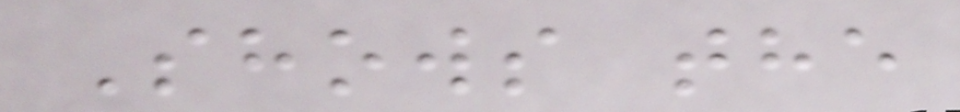Shows the
